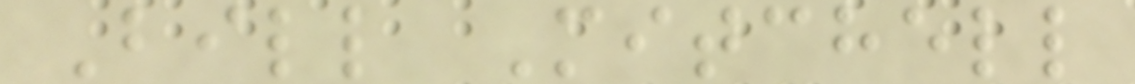Bill Mitchell
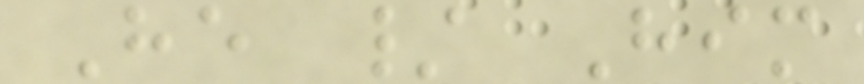He / Him
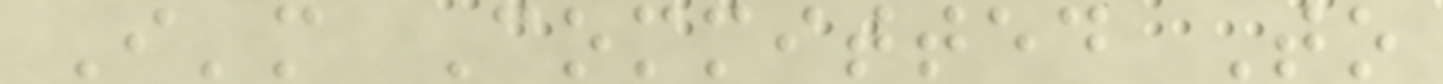I'm Committed To
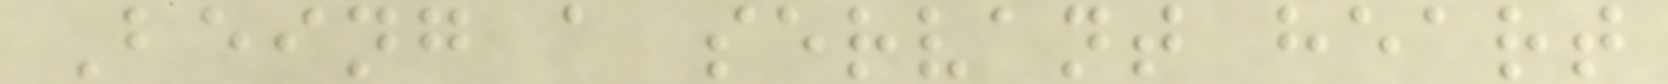Being a servant heart
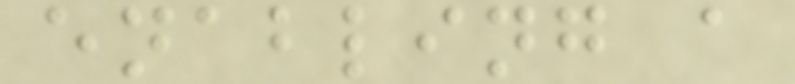enabling a
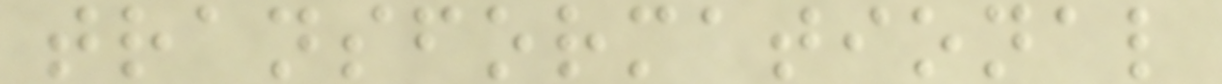transformational
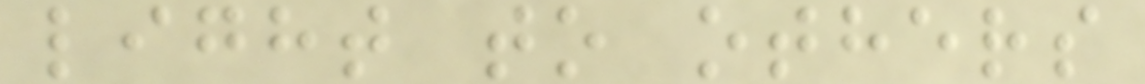light to others
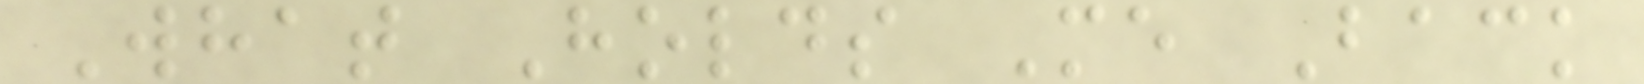What Holds Me Back
